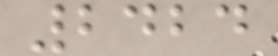2424
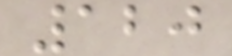120
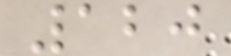120
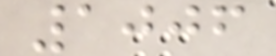1006
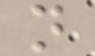n
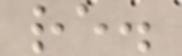re.
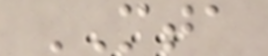MTA
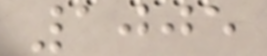1005
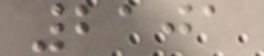2101
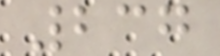237
